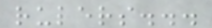rulers...
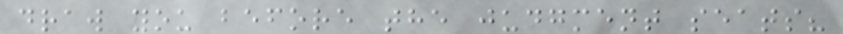draw you before the judgment seats?
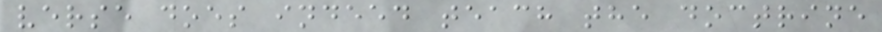verse does indeed teach the doctrine
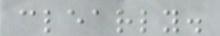clearly.
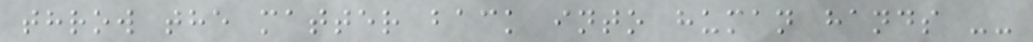throw the matter back into human hands --
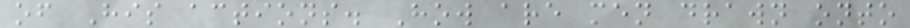of His actions. How are men drawn onto
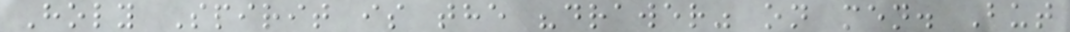Holy Spirit is the "drawer" on men. But
